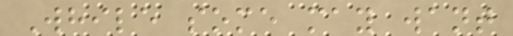While some may want
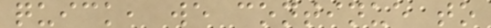quick, we continue to
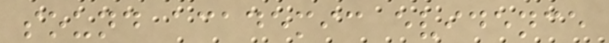sound academic evidence
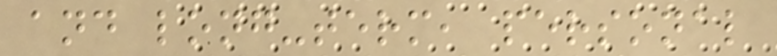and long-term, personal
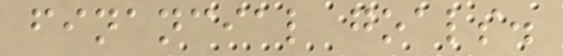financial goals.
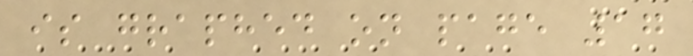is graphed on page 17
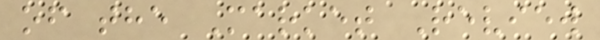of the Market Review
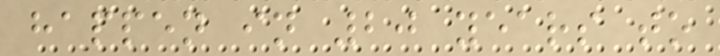happen in 20 years to
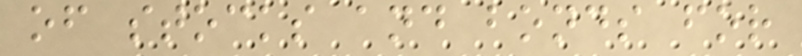of stocks and bonds for
